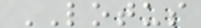LOTUS
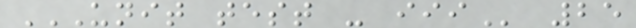UNIT TEST - III 25
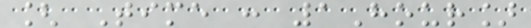[ Time : 1Hour]
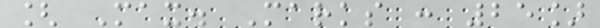[ Max. Marks : 25]
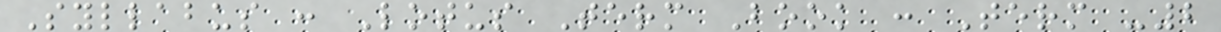Syllabus : Lotus Term Book : Term -2
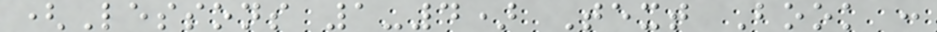(Lessons 1-4) Text Book :
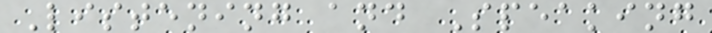Listening and Speaking
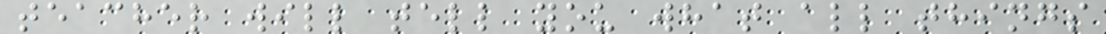teacher will tell you what all things
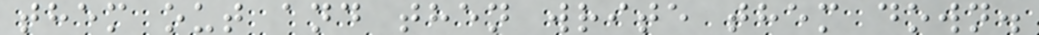them out and then write them down.
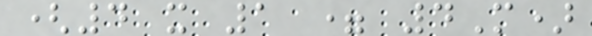(4 x 1 = 4M)
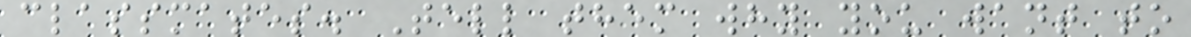classmates. Tell them why you want to
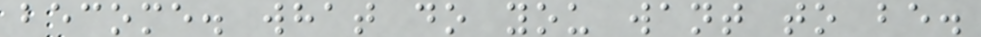become. what do you want to be.
